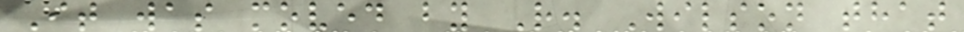It was moved by R. Wilson that
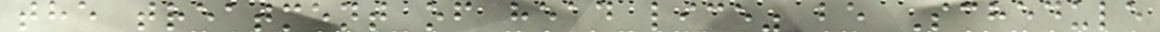the treatment of head lice" be Schedule
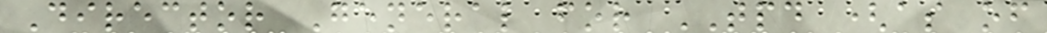Director General for TPD (as of
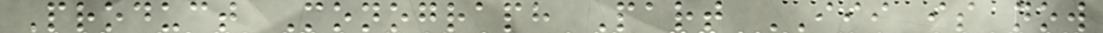Product Monograph Part III is now
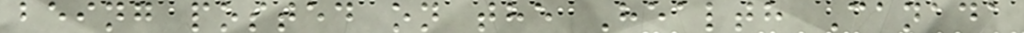being posted on the Health Canada
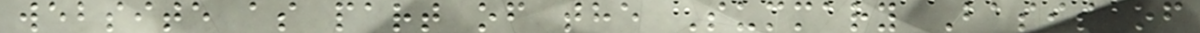website as part of the Summary Basis of
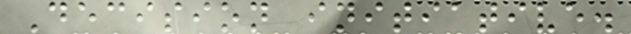Decision initiative.
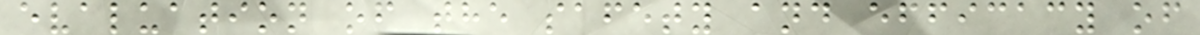evaluation of the safety and efficacy of
